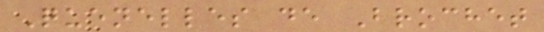Quenelles de Brochet
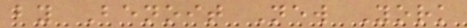by Benoit New York
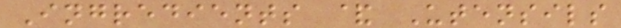Ingredients & Utensils
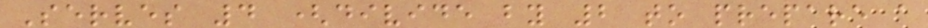Serves 4 (divide by 2 to prepare a
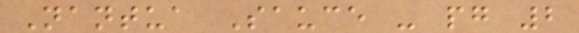Nantua Sauce - pg 2
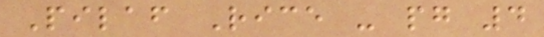Pilaf Rice - pg 4
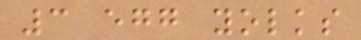3 egg yolks
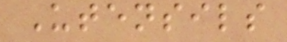Utensils
